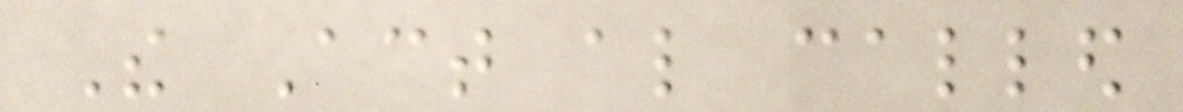The Act also called
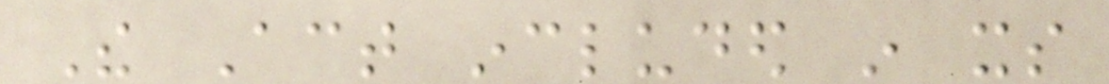The Act included in its
